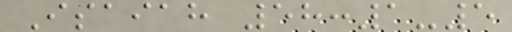Isaiah 58:1-5
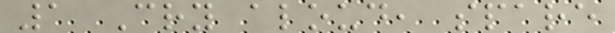1 Cry aloud, spare
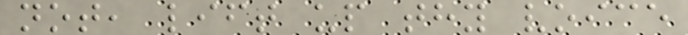not, lift up thy voice
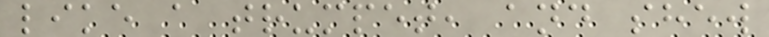like a trumpet, and shew
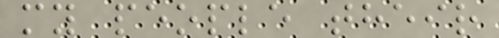my people their
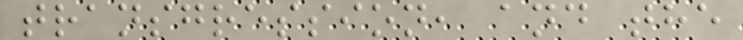transgression, and the
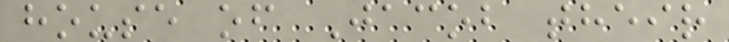house of Jacob their
